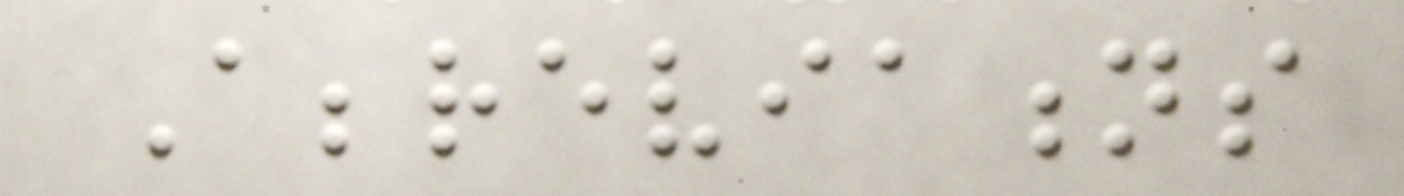Abbreviations
